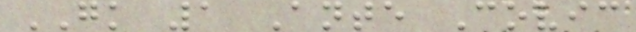GK 1 Ante Covic
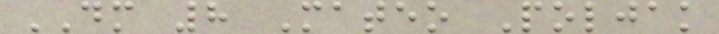DM 8 Mateo Poljak
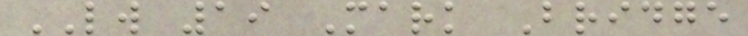LW 19 Mark Bridge
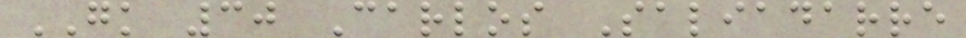GK 30 Carlos Saliadarre
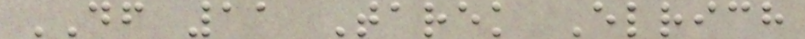DF 11 Tarek Elrich
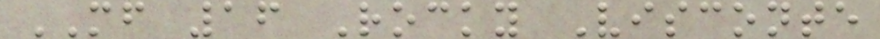MF 16 Rocky Visconte
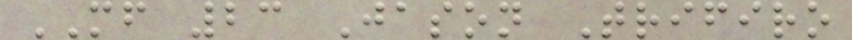MF 23 Jason Trifiro
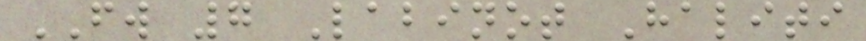FW 7 Labinot Haliti
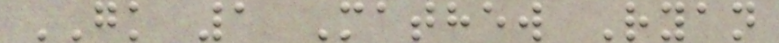GK 1 Mathew Ryan
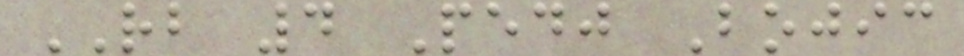RB 4 Pedj Bojic
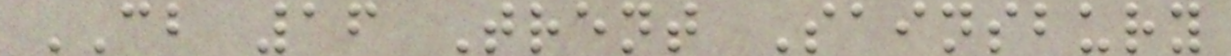CB 16 Trent Sainsbury
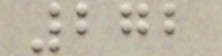272
